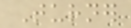Turner
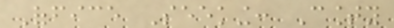Office Seeking: County
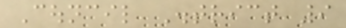Council District 9
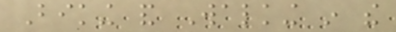Biking and Walking in the
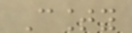County
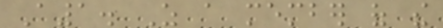A1. As a member of the
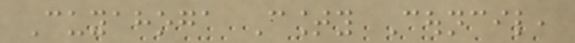Cuyahoga County Council,
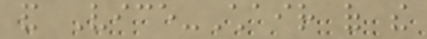and Vice-Chair of the
